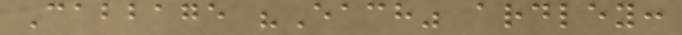Cabbage "Each" ardley:
